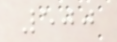500
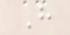H
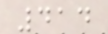414
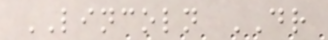LINCOLN DR
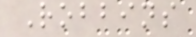Robbins
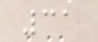31
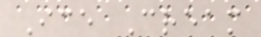Ice Cream
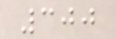300
